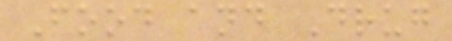Food and Drug
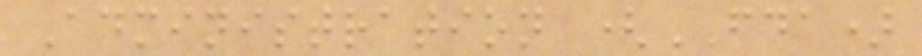Administration (FDA)
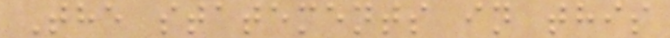The statements in this
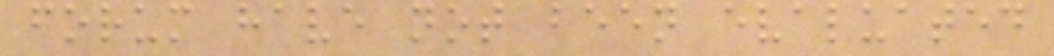forum have not been evaluated
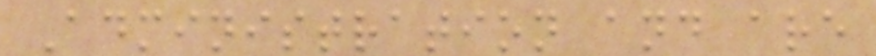Administration and are
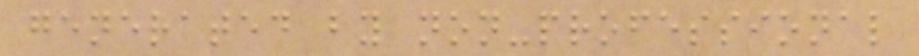generated by non-professional
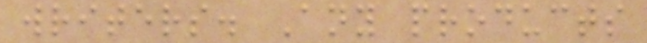writers. Any products
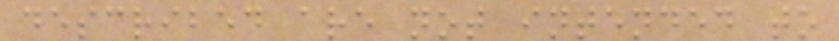described are not intended to
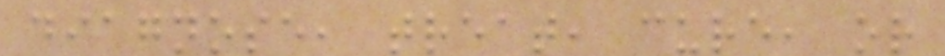diagnose, treat, cure, or
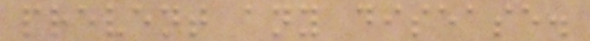prevent any disease.
